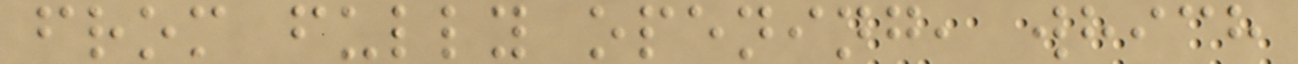from fully opening, which
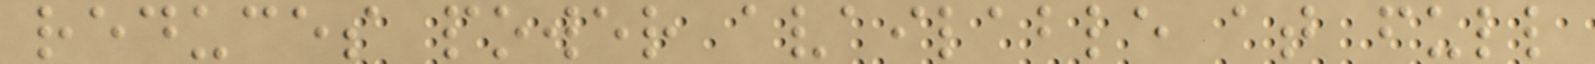reduces power available at full
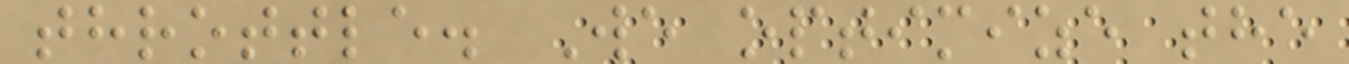throttle. We optimize the
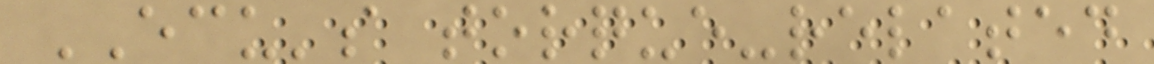ECU's torque-related
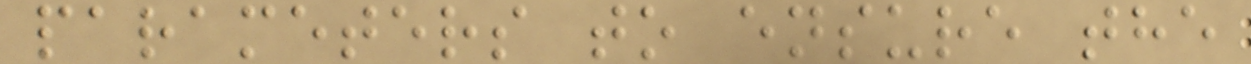parameters to ensure the
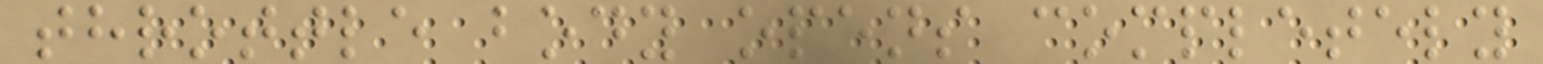throttle body opens completely
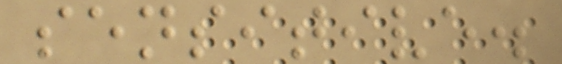sensitive.
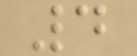4
